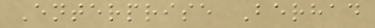Enterprise Berhad
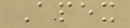Apex
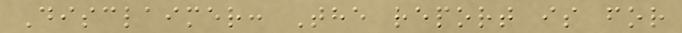Disclaimer: The report is for
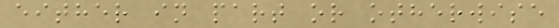either in part or otherwise
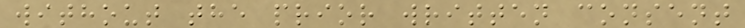without the prior written consent
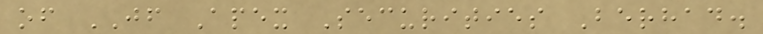of JF Apex Securities Berhad.
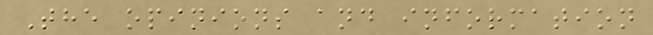The opinions and information
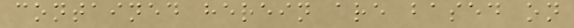contained herein are based on
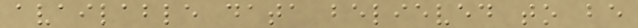available data believed to be
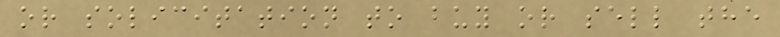or solicitation to buy or sell the
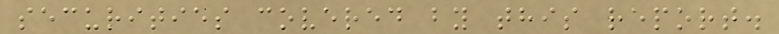securities covered by this report.
